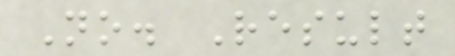No. Result
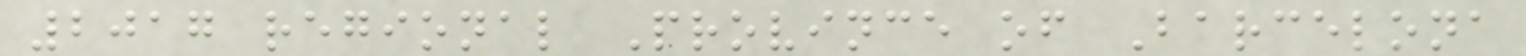2017 regional Province of Barcelona
